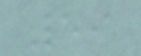59
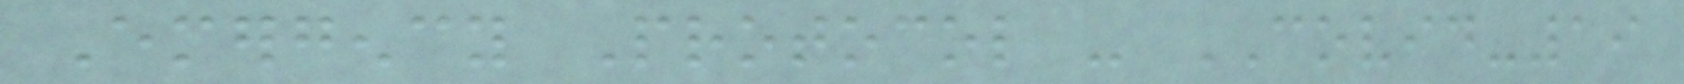Emergency Protocol - COVID-19
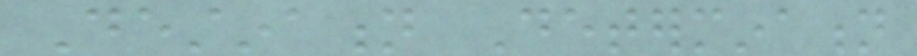Destination Determination
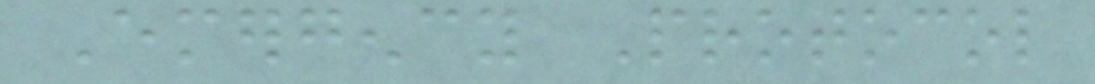Emergency Protocol
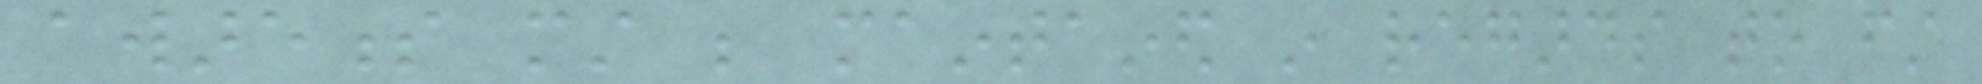awareness must be maintained in regards to first
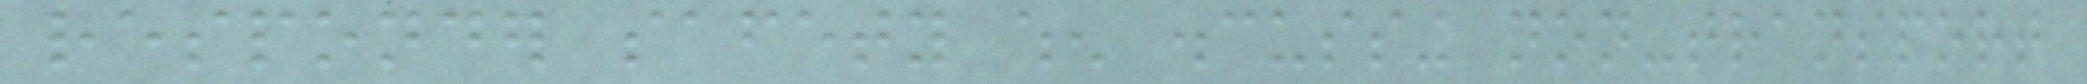responder safety when discussing non-transport
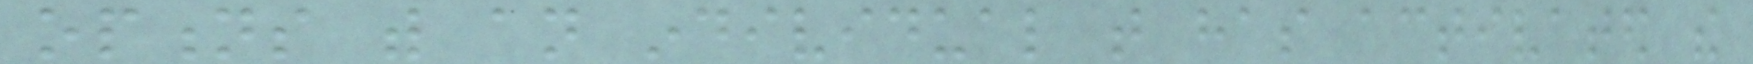options with an individual that has activated the
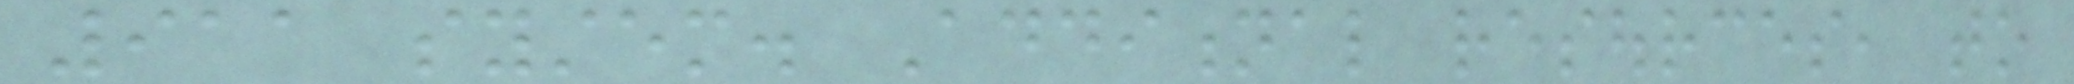911 system. Additional resources, to
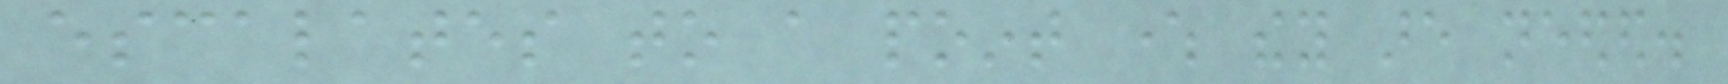escalates to a point where they are needed.
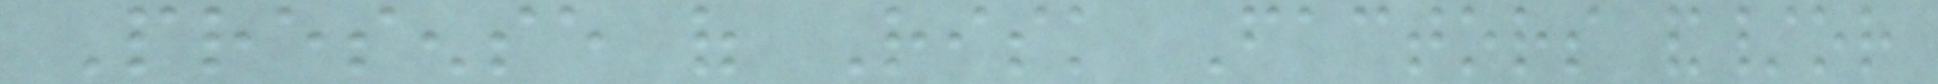Presense of Risk Factors and/or
